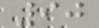90
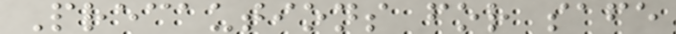Precautions for safe
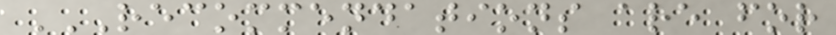RECOMMENDATIONS ARE FOR
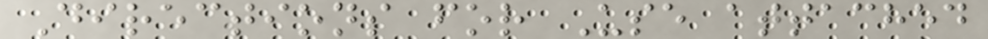Directions for Use attached
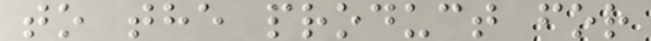to the product for
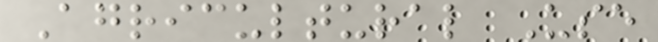Agricultural Use
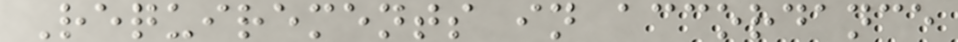Requirements in accordance
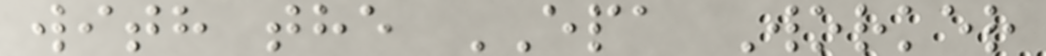with the EPA Worker
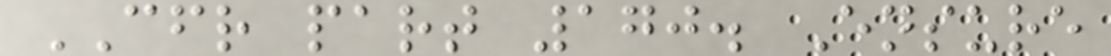CFR part 170. Ensure
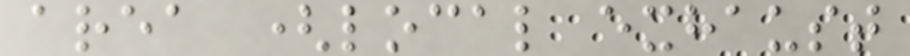area (local exhaust
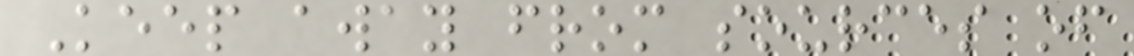Keep away from sources of
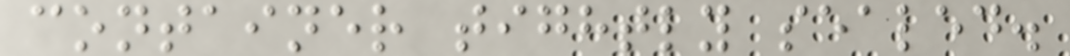container tightly sealed.
